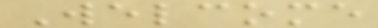Welcome
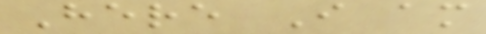Here I am
